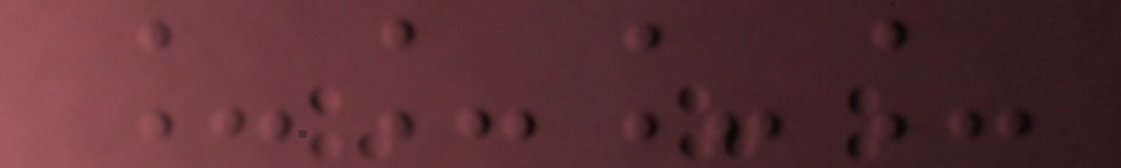____
